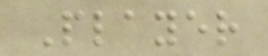Player
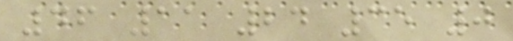46 11 24 35 0
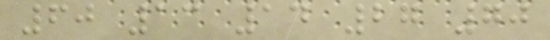60 13 14 27 70
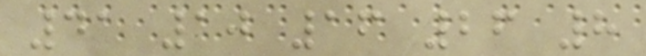41 10 16 26 8
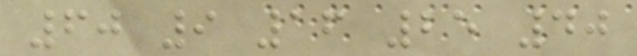60 9 16 25 40
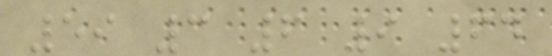59 3 6 9 64
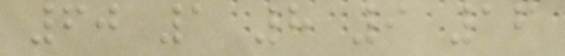60 1 8 9 16
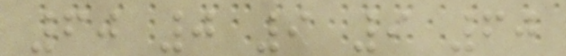60 0 9 9 60
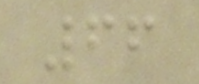66
